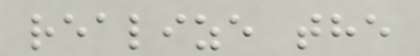realize the
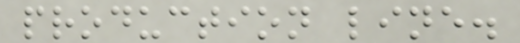production line.
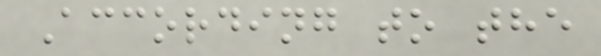According to the
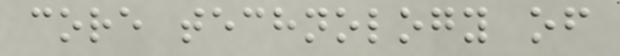core technology of
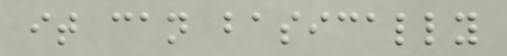it can basically
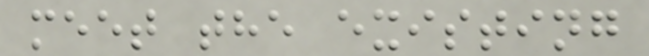meet the existing
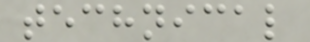technical
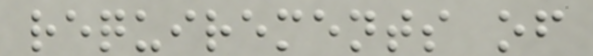requirements of
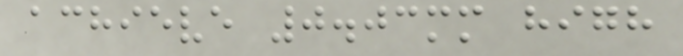achieve 0.03mm high
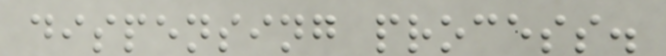dispensing process.
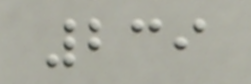239
